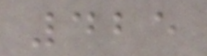425
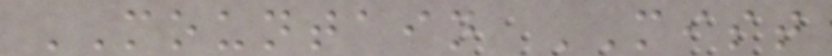MOUNTAIN MIST
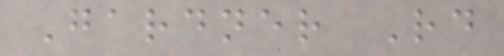Gardner Rd
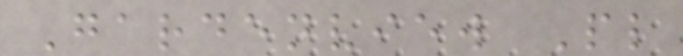Gardenview Pl
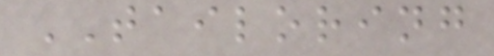TAILORING
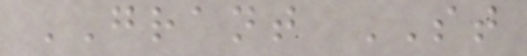GRANT ST
